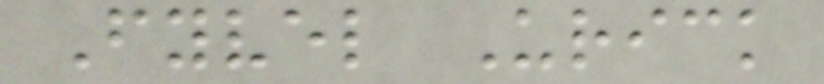Fyvel Urick
